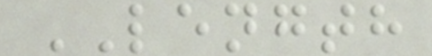LENGTH
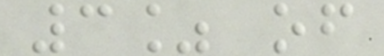3% of
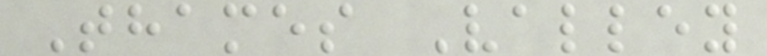Thames Valley
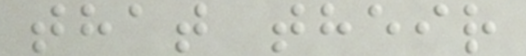that their
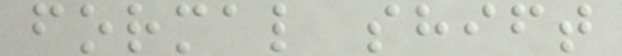formal shift
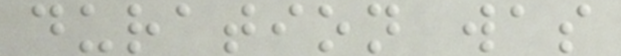duration was
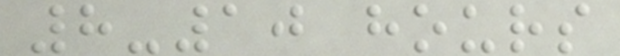8-10 hours
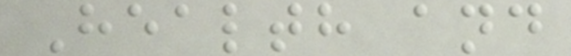Health and
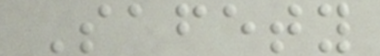Safety
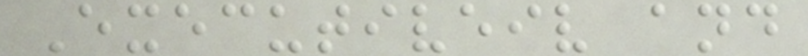Executiveiv and
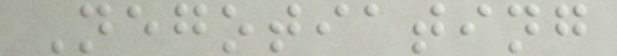Negotiating
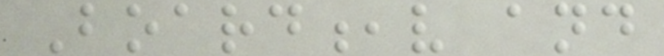Board,v and
